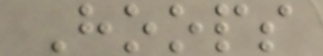Hoops
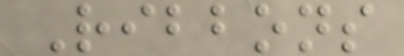Ribbons
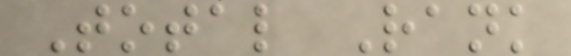Total Rank
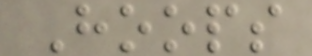Hoops
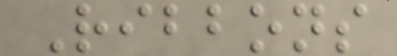Ribbons
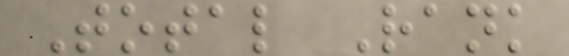Total Rank
